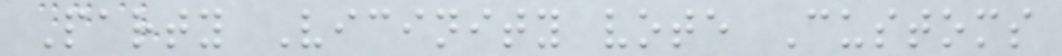Party Vicinity vote Customs
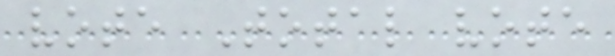vote Total vote
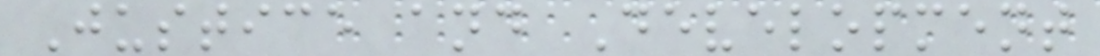Justice and Development
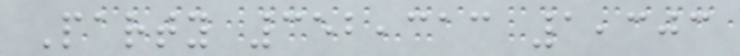Party 352,313 1,303
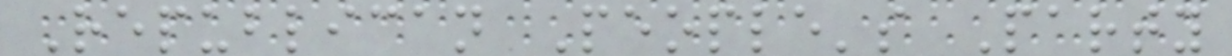Republican People's Party
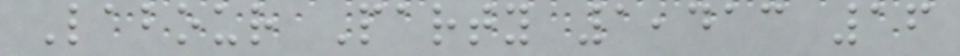Labour Party 1,413 16
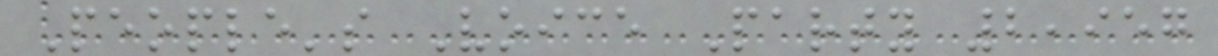People's Voice Party 2,957
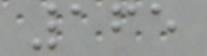165
